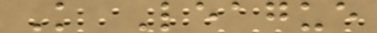K League
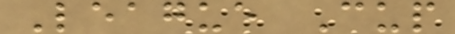League Cup
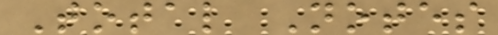Total Notes
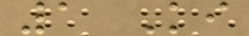1 Ki
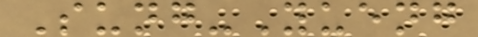Sung-Yueng
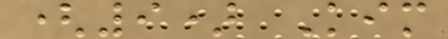(9) Kim
